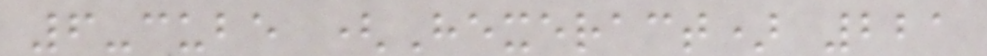6-cube (Hexeract) 221
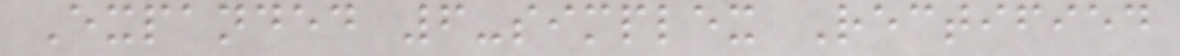Expanded 6-simplex Rectified
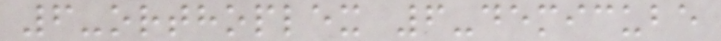6-orthoplex 6-demicube
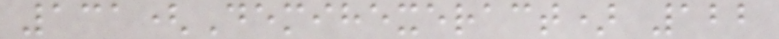131(Demihexeract) 122
